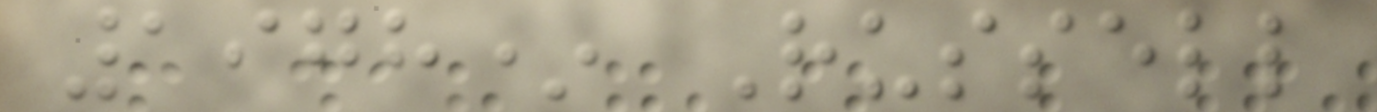1978* Russell
